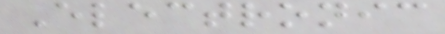Electronic
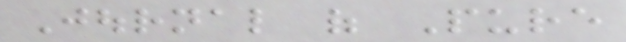Journal of Pure
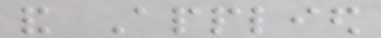and Applied
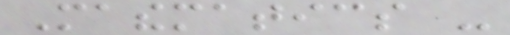Mathematics -
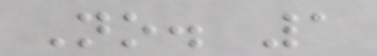No. 1
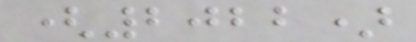(2022)
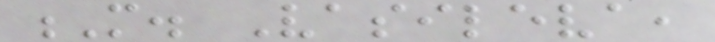M. Vasileva,
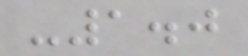-1.0
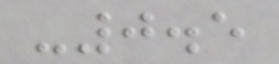-0.5
